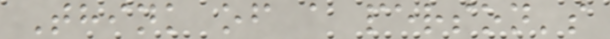Think of a person's
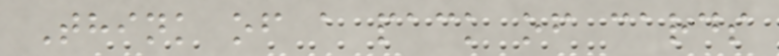Think of a pack of cards
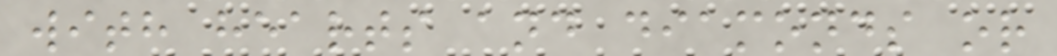with hearts and diamonds or
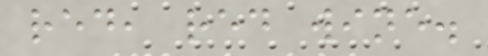red, red wine.
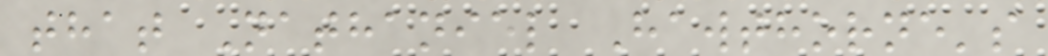that Nathaniel Hawthorne's
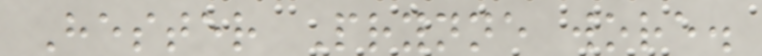Hester Prynne wore.
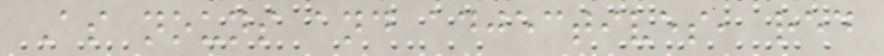As nouns and adjectives, red
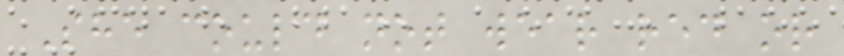She could not wear red or
